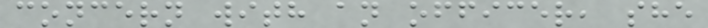concern with an officer, she
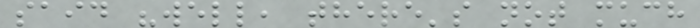said "well, there's not much
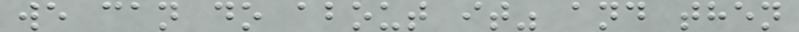we can do about it" and then
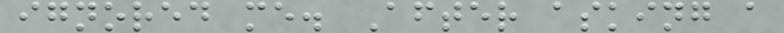ignored me. After asking a
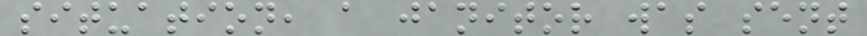situation, a janitor was sent
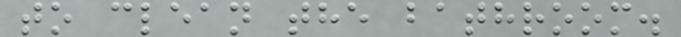to clean the bathroom.
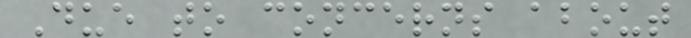Due to concerns about
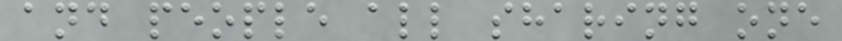and people all sharing one
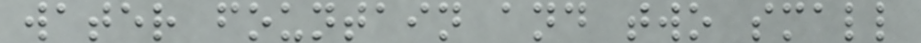water fountain and two small
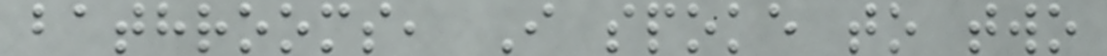bathrooms, I spoke to two
